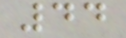44
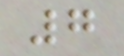7
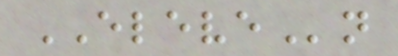ELEVEn
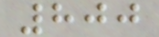800
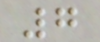7
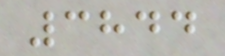3844
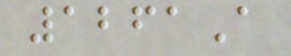1261A
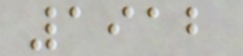1912
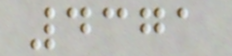4371
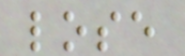lose
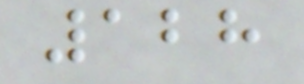128
